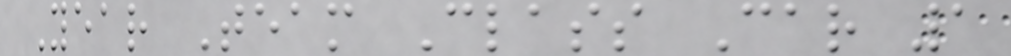Year Team Class Car 1
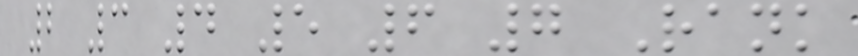2 3 4 5 6 7 Rank
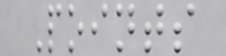Points
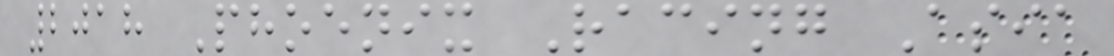2018 Phoenix Racing Asia
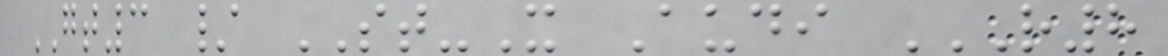GT3 / ST-X Audi R8
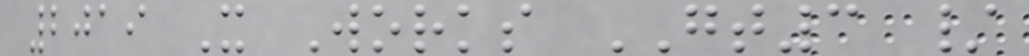2019 X Works GT3 /
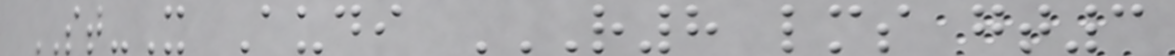ST-X Audi R8 LMS GT3
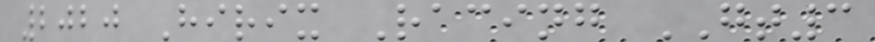2020 Hirix Racing GT3
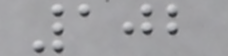102
